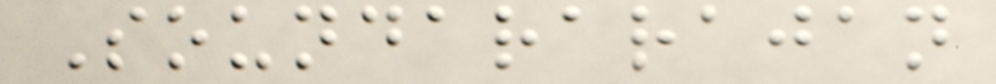Soundararajan
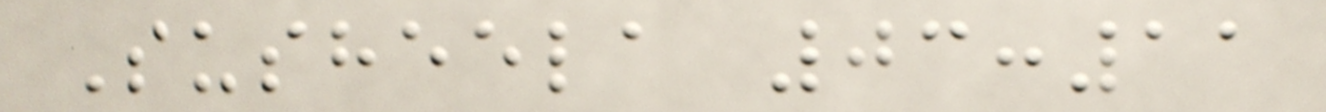Susheela 03:11
